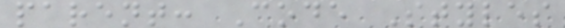parent: Code Styles
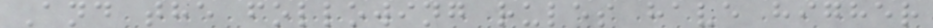And the following rules have higher
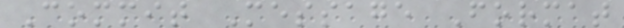Commit Message Format
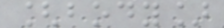[body]
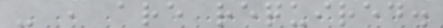- , are required.
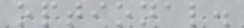optional.
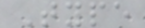Type
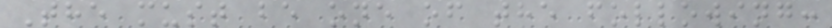The must be one of the following:
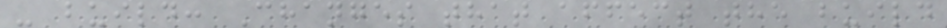- build: Changes that affect the build
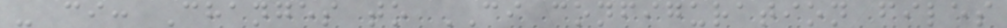- ci: Changes to CI configuration files
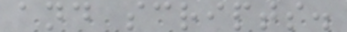and scripts.
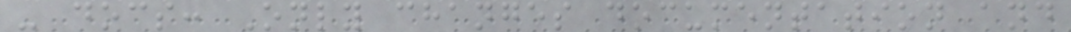- docs: Only changes documentation and
